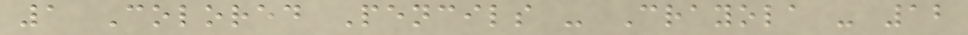1 Colored Pencils - Crayola - 12
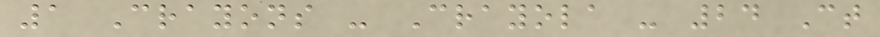1 Crayons - Crayola - 24 Ct
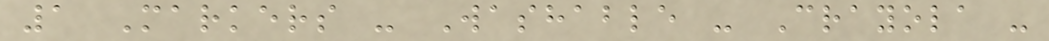1 Markers - Washable - Crayola -
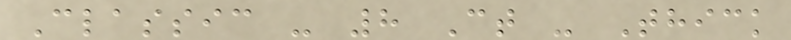Classic - 8 Ct - Thick
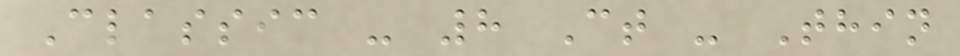Classic - 8 Ct - Thin
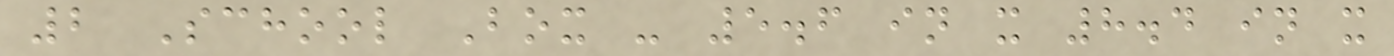2 School Box - 5.6 in x 8.4 in x
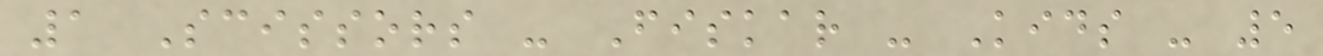1 Scissors - Fiskar - Kids - 5
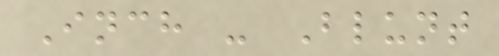Inch - Blunt
